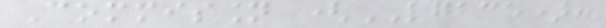Commission (LGBCE):
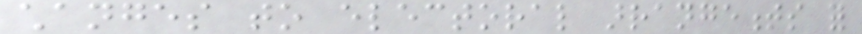changes to electoral arrangements for
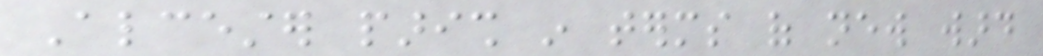Alcester parish in terms of new ward
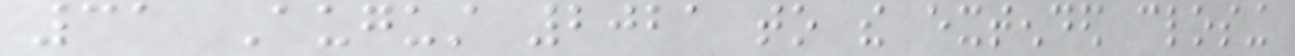31 August 2021 to the extended closing
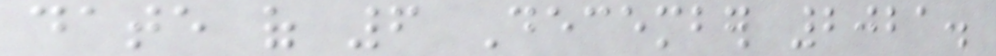date of 6 December 2021.
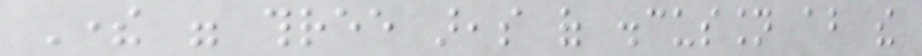There were three areas of discussion about the
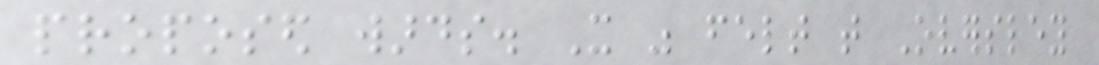proposed wards. It was felt that Oversley
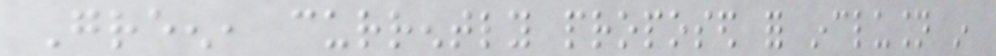Green, currently proposed for inclusion in
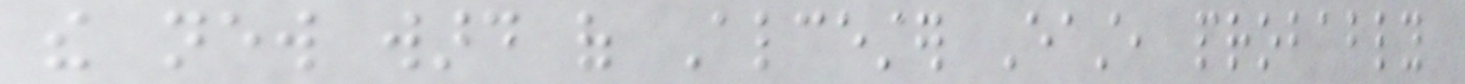the new ward of Alcester East, probably
